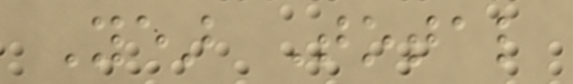Year Total
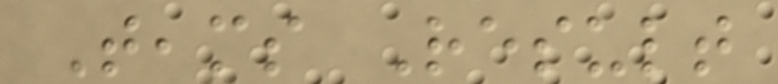Teams Result
